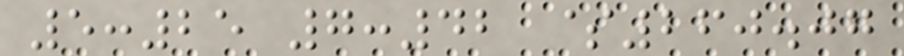5:25 7:42 $260.07
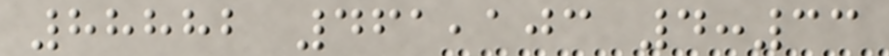88882 461,103 4:33
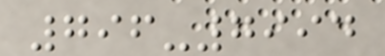796-7994
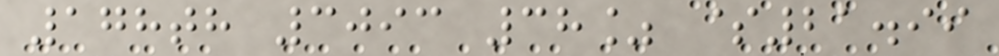178th 3093 38% $21.99
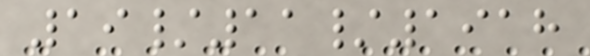19/11/1918
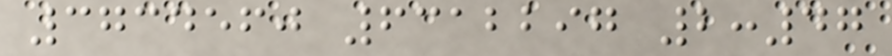3734560 6312297 2:47
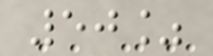50%
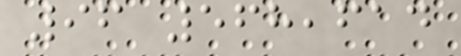96 568,614
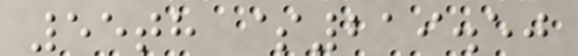55th $219.50
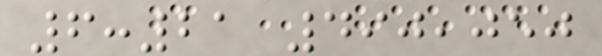6:21 490,050
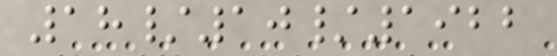18/10/1922
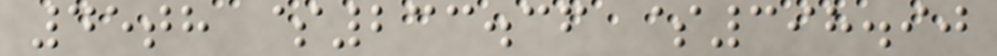45th $233.36 $398.90
